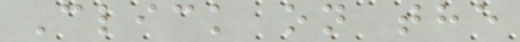Click on the
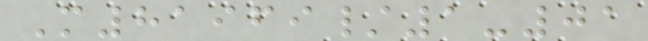M81969/1-01
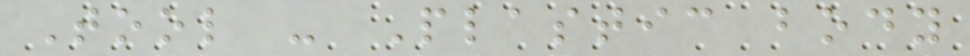Tool - Plastic body
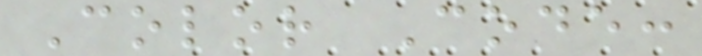Color Code:
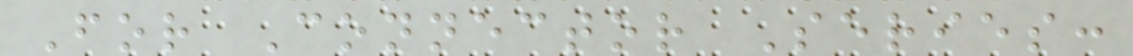For Connector Series:
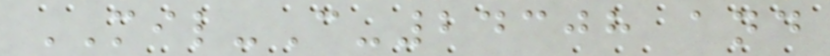MIL-C-24308 and
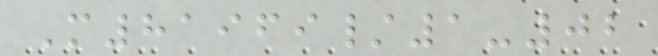M81969/1-02
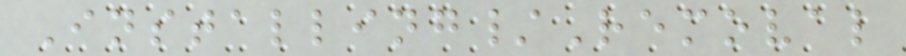Installing/Removal
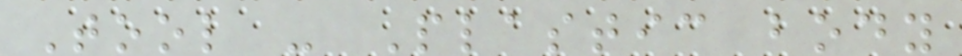Tool - Plastic body
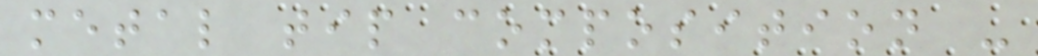metal tip composition -
